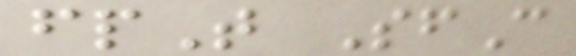fpT SfC
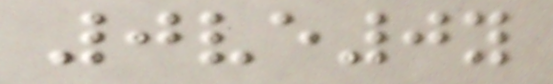0ve0y
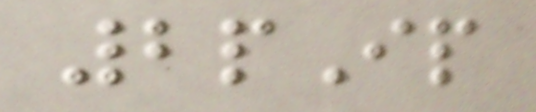2pIp
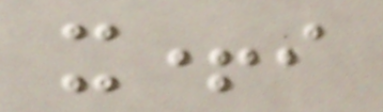x+i
